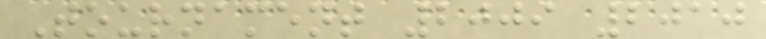Tournament 2009 2010
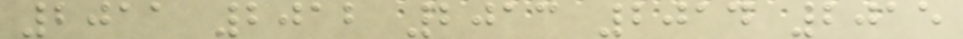2011 2012 2013 2014 2015
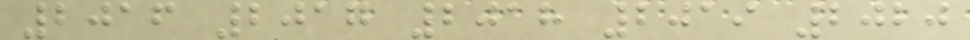2016 2017 2018 2019 2020
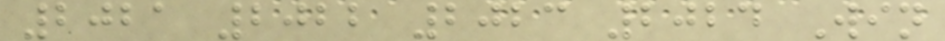2021 2022 2023 2024 Win
